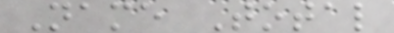Name Total
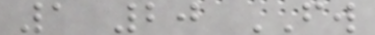1 20 FW
